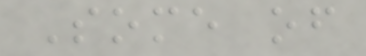Some of
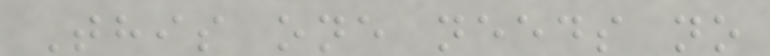This one needs no
